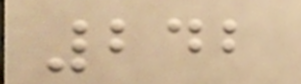242
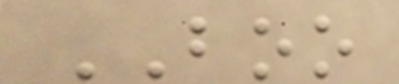BOO
